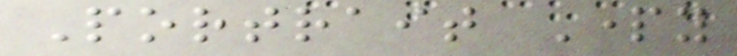Portrait Party
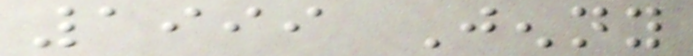1999 Jenny
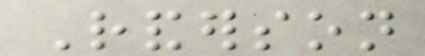Randerson
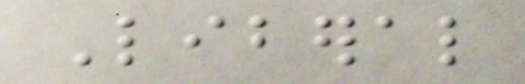Liberal
